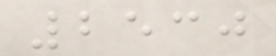2530
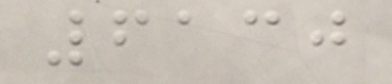6130
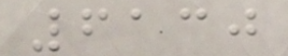6130
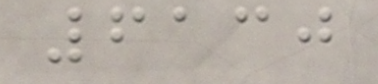6130
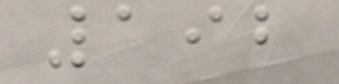192
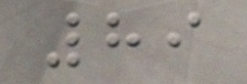89
